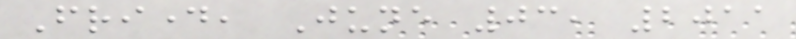Friday, June 03, 2011
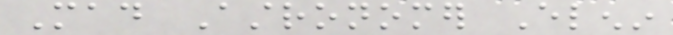Mad Astronomer Elenin
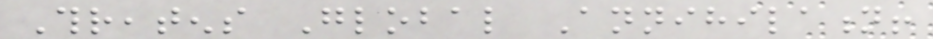Threatens Global Annihilation!
